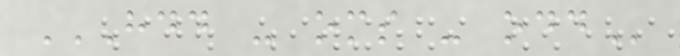HDD - OMS - ODD
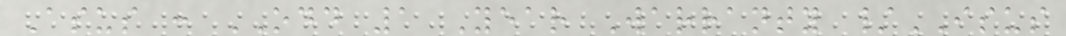Asus : ODD 1 Year Warranty /ISUS
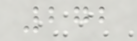272
